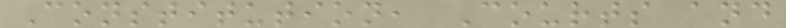Constitution, Courts and
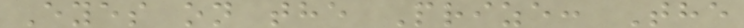Eyes on the Prize: The
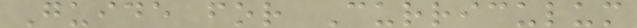Guide for Curriculum
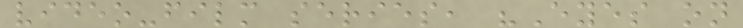video-film series, "Eyes on
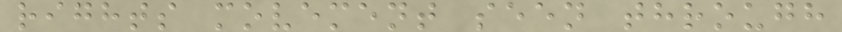rights movement seen through
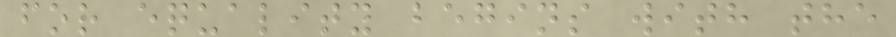for equality begins with the
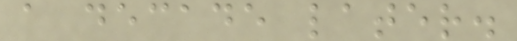a decade later.
